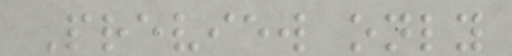Preview only
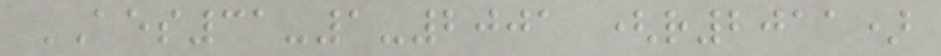AES31-1-2001 (r2011)
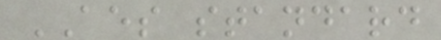AES standard
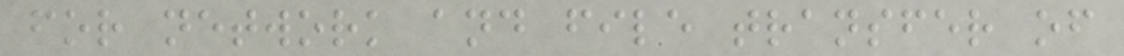for network and file transfer of
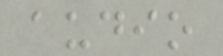audio
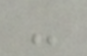-
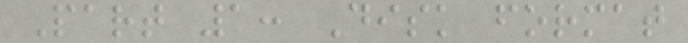Part 1: Disk format
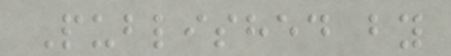Published by
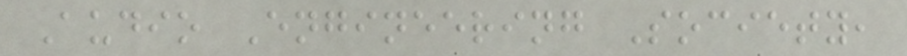Audio Engineering Society,
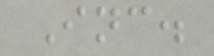Inc.
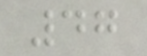47
